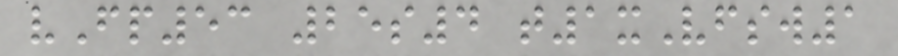vFp53 25s4 t1xVfsw1
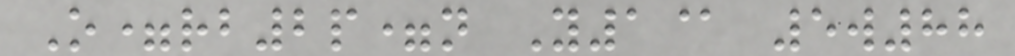O=rb2p=n Y1@ 5w88
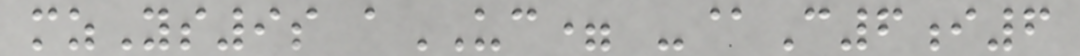mzYs9s aUC= -@C6i6
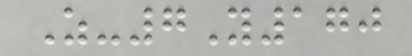Z-7Y170
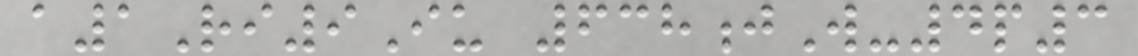a1Ri9Iu 638jW-4p3
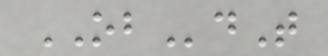OBdT
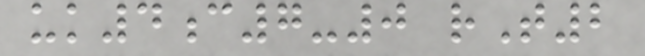uk4c7-0 rT2
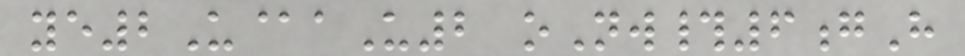ye2U@aU2 oNw#6gH
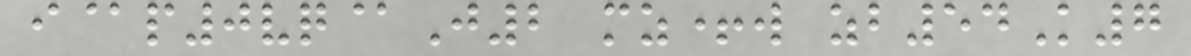i@p0vq@J2 mz+w zb54K7
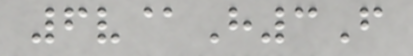6v@H3F
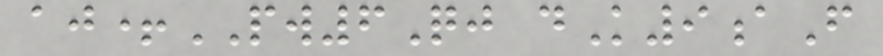aj+PW6Qj dK9aF
